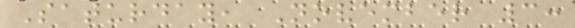Saturday, November 3:
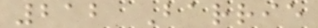212 Barrie
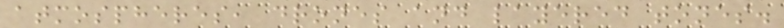atmospheres, drones and layered tones.
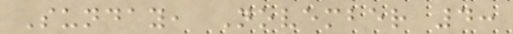Sunday, November 4:
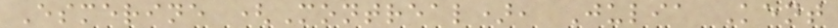Esmerine (Montreal), Julia Kent
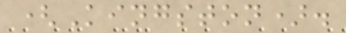(Kingston).
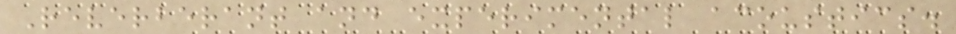Reverberant and experimental acoustics.
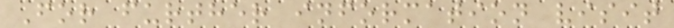For further information visit
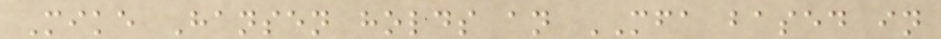Mike Hansen holds an MFA based in
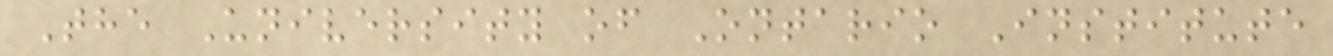The University of Ontario Institute
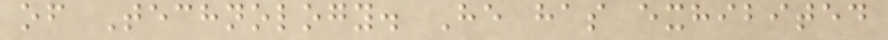of Technology. He has exhibited
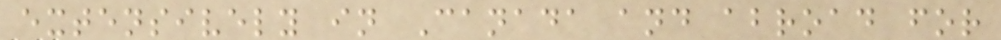extensively in Canada and abroad for
